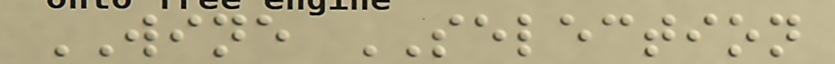WINE SELECTION
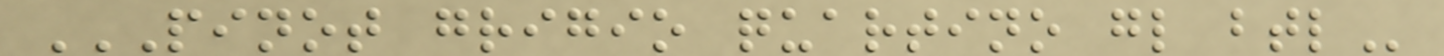PINOT GRIGIO QUARTINO GL BTL
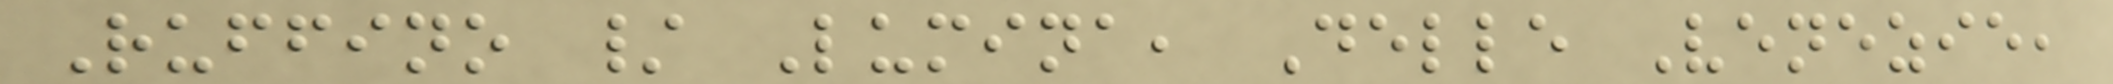Ruffino / Lumina, Delle Venezie,
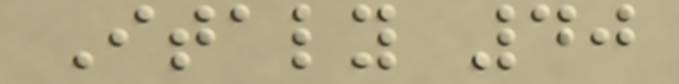Italy 40
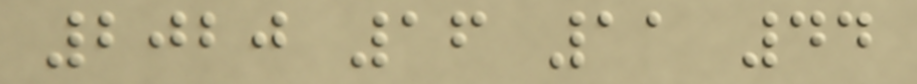2020 16 11 44
